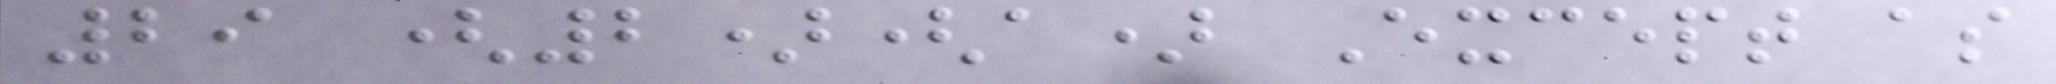29 (2)(a) Except as
